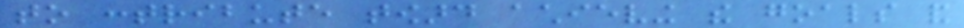to contribute toward achieving the goals and
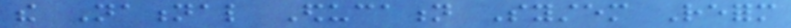the National Education System Reform
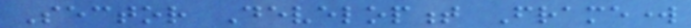Sector Development Framework
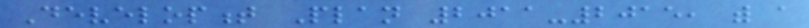Development Plan 2011-2015, with a
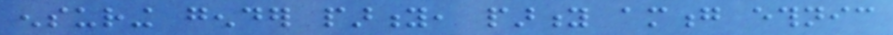ensuring gender parity, parity among ethnic
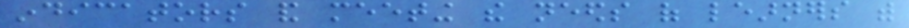indicators and meeting the needs of learners with
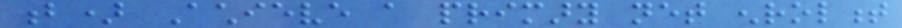b) Achieve a primary net enrolment
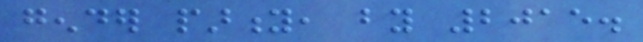gender parity, by 2015.
